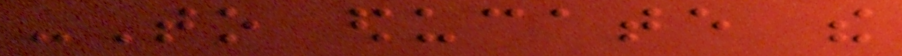-To educate the
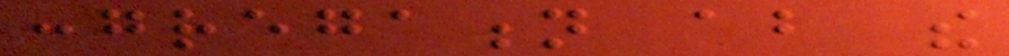congregation about the
